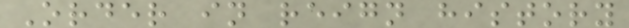Order in reign history
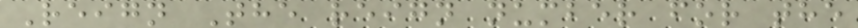Reign The reign number for the
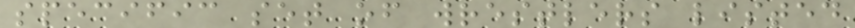specific set of wrestlers listed
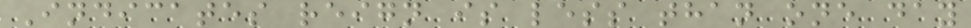Indicates reign is less than one day
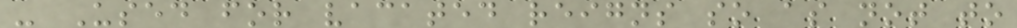- Used for vacated reigns so as not to
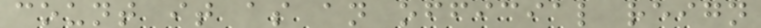count it as an official reign
